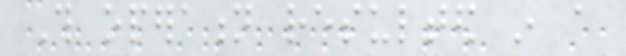This operation resulted in a
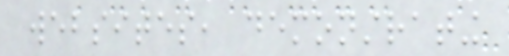websites, demonstrating
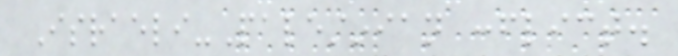Israeli-Palestinian conflict.
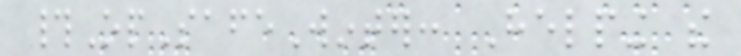#OpSafeWinter: Helping the
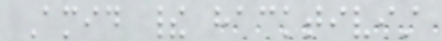Amid their hacktivist
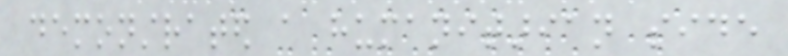demonstrated a humanitarian side
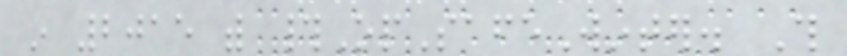in 2015 with #OpSafeWinter. This
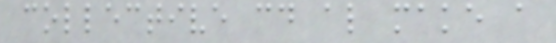collective could also make a
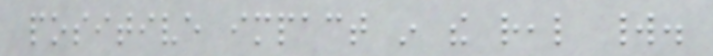positive impact in the real world.
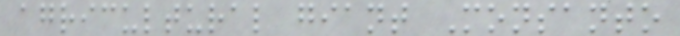agricultural giant Monsanto
